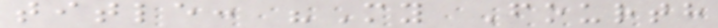title: "My Fourth
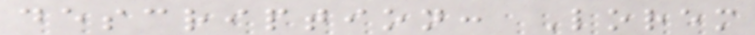description: Lorem
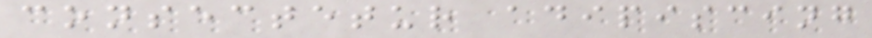consectetur adipiscing
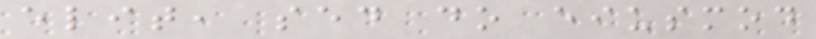elit, sed do eiusmod
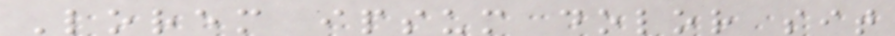Lorem ipsum dolor sit
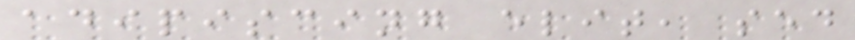adipiscing elit, sed
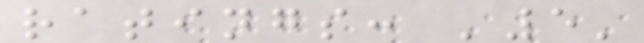ratings: '5'
